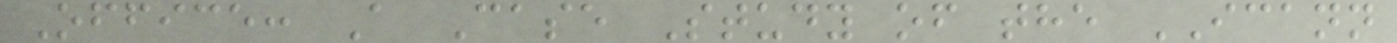Office: A Case Study of the ICANN
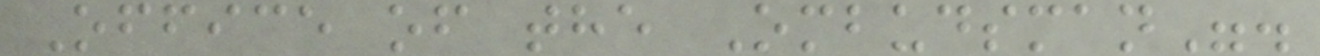Office of the Ombudsman".
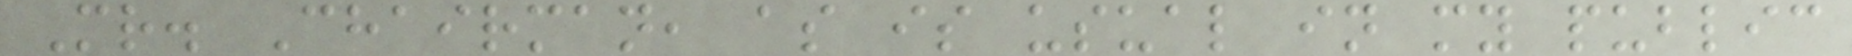Mr. Chairman, as is usual in my public
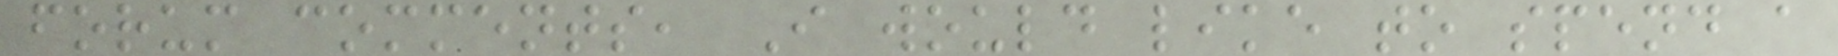forum comments, I would like to spend a
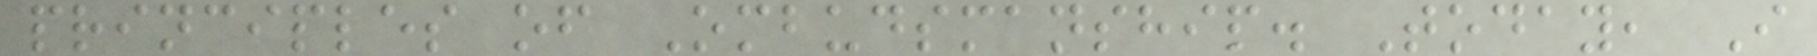principles of Ombudsmanship. Today, I
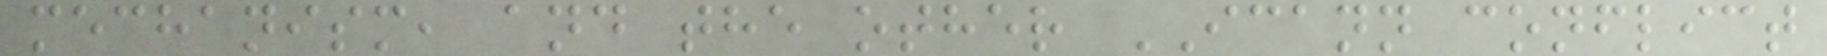mechanism, and the other ICANN conflict
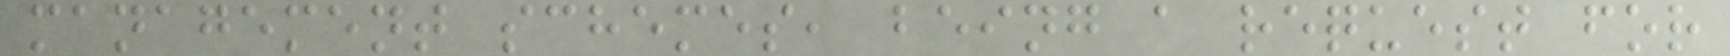management schemes, being a request for
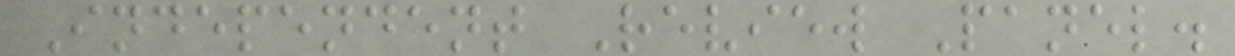Independent Review Panel.
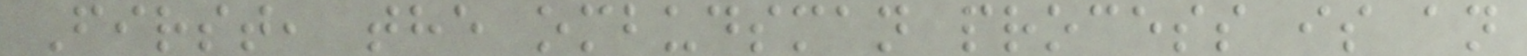First, the ombudsman process is an
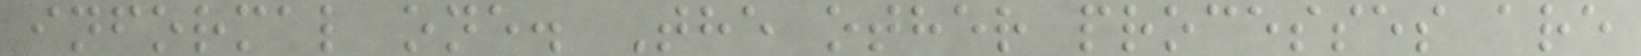informal one. The other processes are
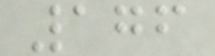176
